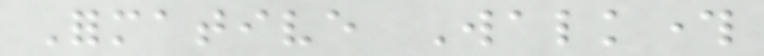Formative Walkthrough
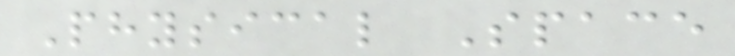Physical Space
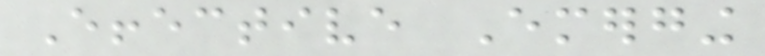Effective Emerging
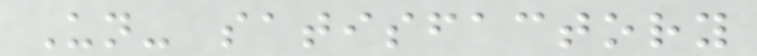Un- satisfactory
